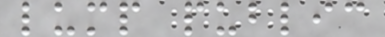lump public
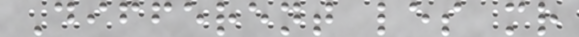Different les mr
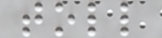toll
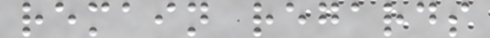remain regards
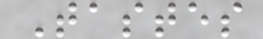Tastes
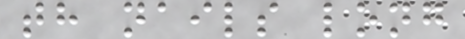th nails long
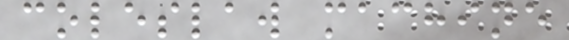coleslaw machine
